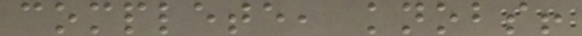complete, knobs!
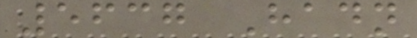5637 Hadn
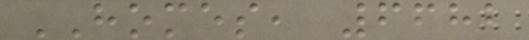HOMES, 6682
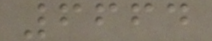6664
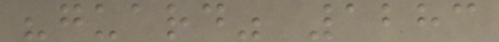"guard" 1283
